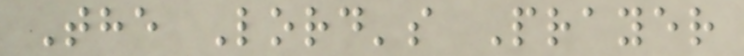The Lord's Prayer
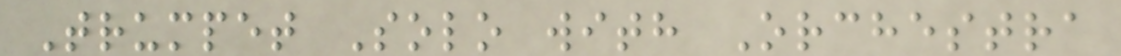Trumpet Solo with Orchestra
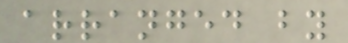arranged by
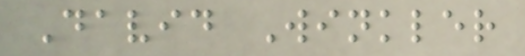David Winkler
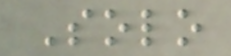Solo
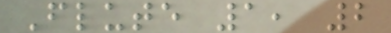Flute 1, 2
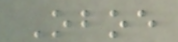Oboe
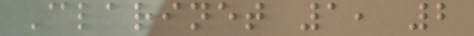Clarinet 1, 2
